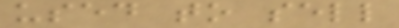used to sell
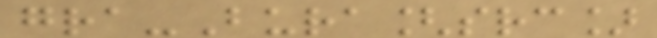gra-Bura[src]
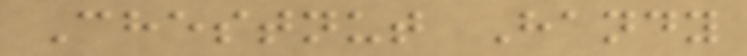Chestnut Handy
